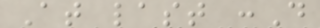At last :D
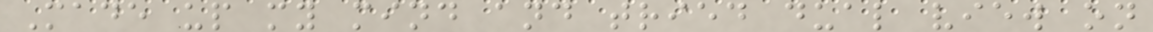Made up my mind and tried dual view on
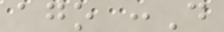ago :D
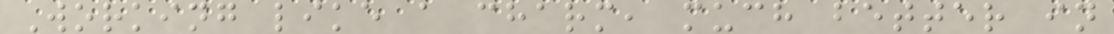Working like a charm, much better in
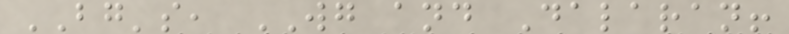BG's, WG and Dalaran!
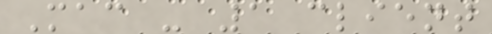Mac - 1 client
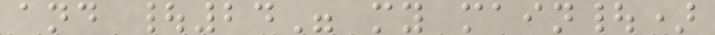and |24" my main|)
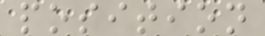position
